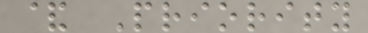& Priority
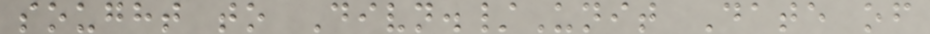sought to Divn./Unit Date of
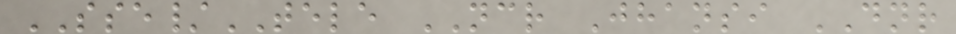SSE/TELE NCR Jhansi DNR
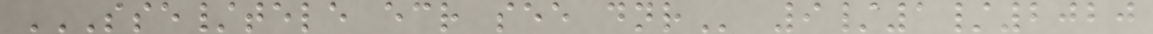SSE/TELE ECR SEE DNR 9/1/2020
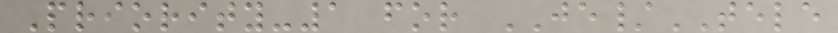Priority-1 for JE/TELE
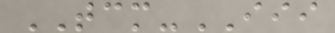TCM-III
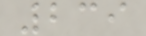239
